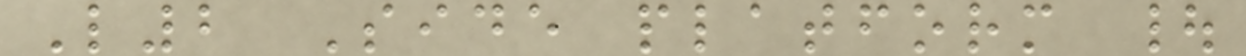L2 Side platform |
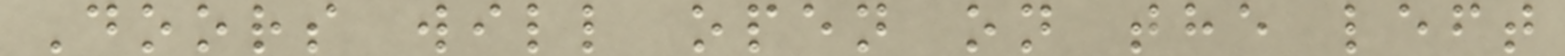Doors will open on the left
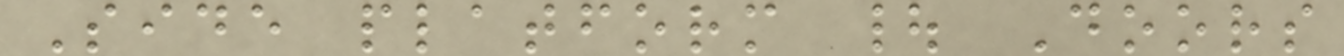Side platform | Doors
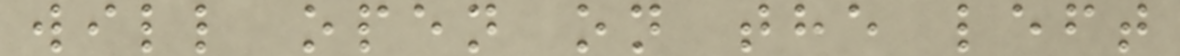will open on the left
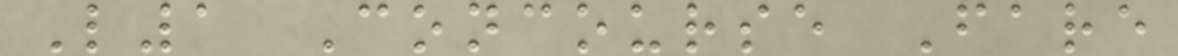L1 Concourse Fare
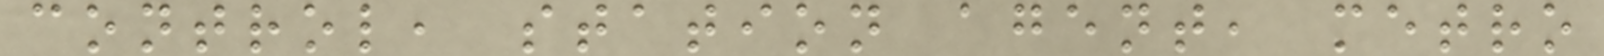control, station agent, metro
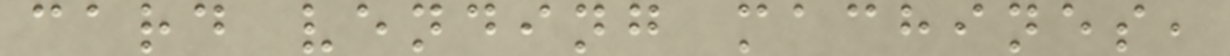card vending machines,
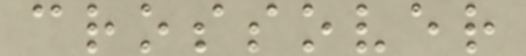crossover
